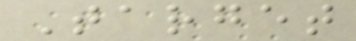Target
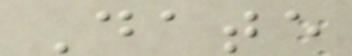Date
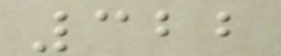322
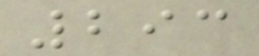293
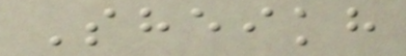Sheikh
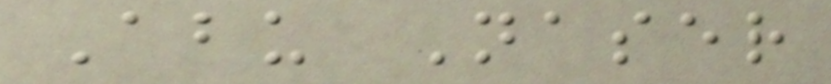Abu Naser
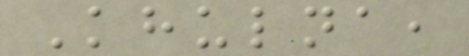Khulna,
